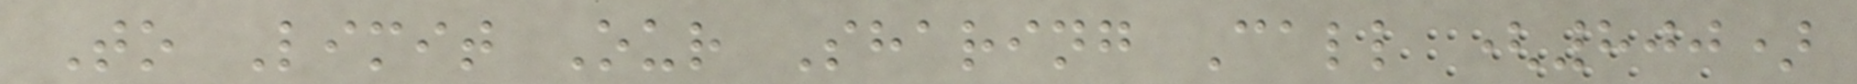To Limit Our Sharing Call (800)
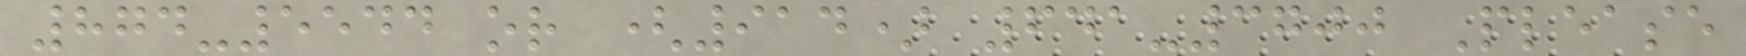874-5544 or (914) 641-3700 Please
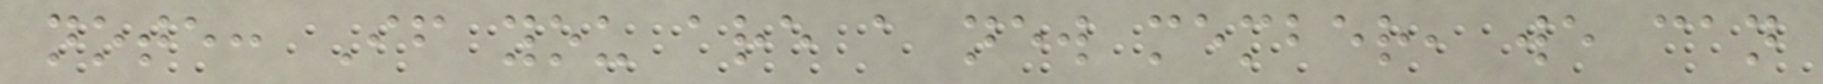note: If you are a new member, we can
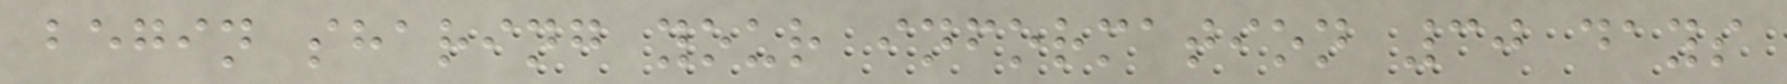begin sharing your information 30 days
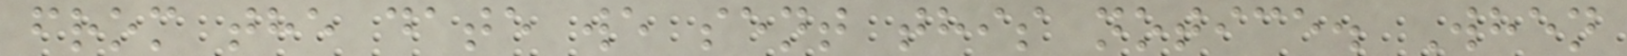from the date we sent this notice. When
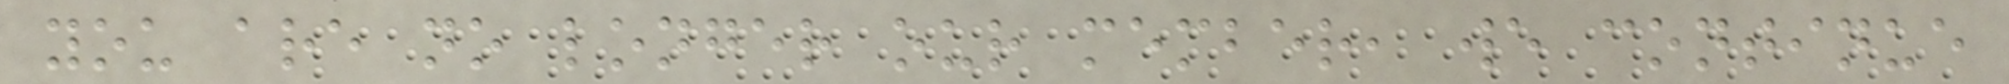you are no longer our member, we continue
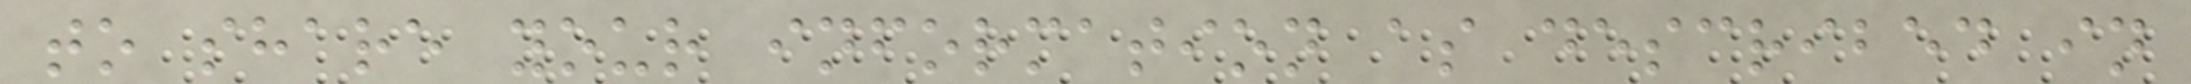to share your information as described in
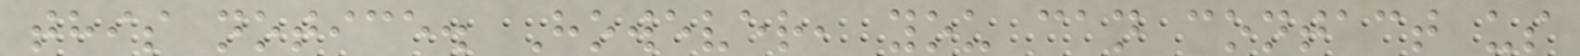this notice. However, you can contact us
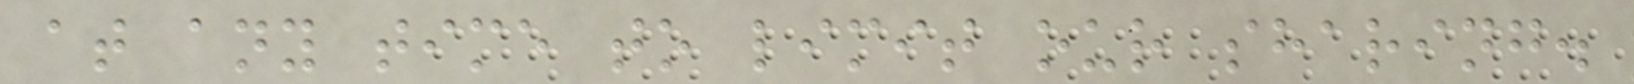at any time to limit our sharing.
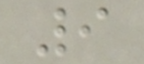9
